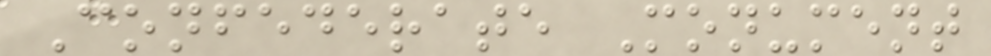Confederate Monument
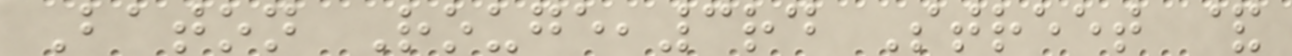Baton Rouge,3rd Street &
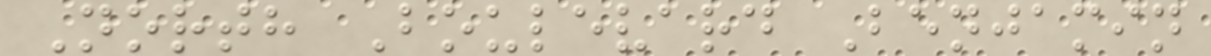North Boulevard Benjamin
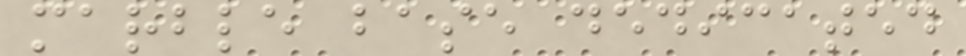marble base dedicated
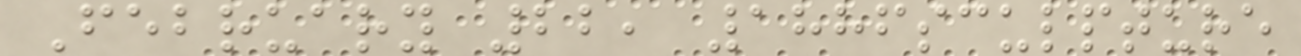February 22, 1886sculpture
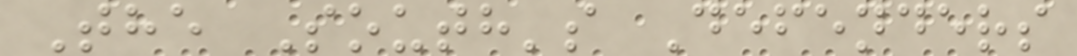The South's Defenders
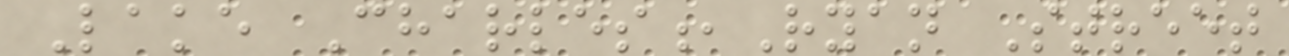Lake Charles,Ryan Street
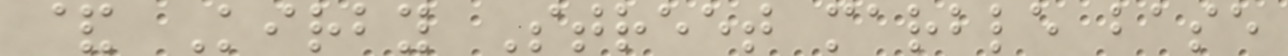& Kirby Street marble base
